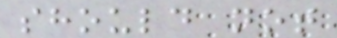should not
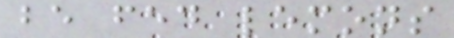be fed lemons
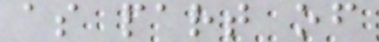as part of
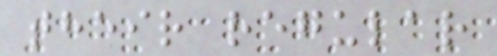their regular
